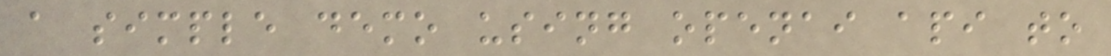a simple demo using openai api to
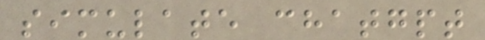simulate chatgpt
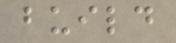build
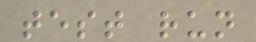test run
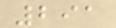291
